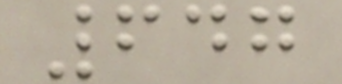647
